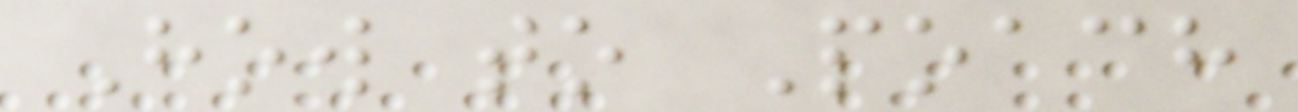How to Poach
